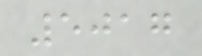5017
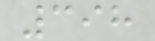398
